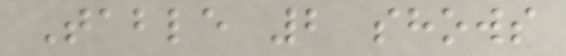Table 2 shows
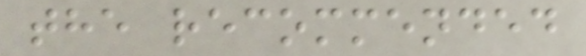the recommended
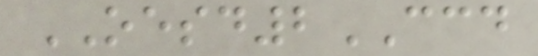OESD2CCD
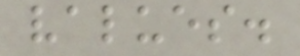values.
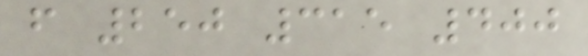f 250 315 400
